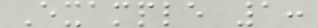Example 1:
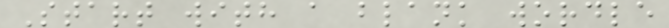Start with a blank wordle
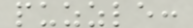puzzle:
